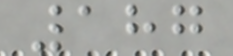187
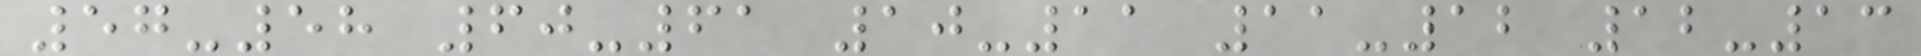57-58 60-61 10-11 11-12 12-13
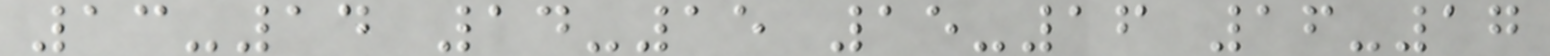13-14 14-15 15-16 16-17
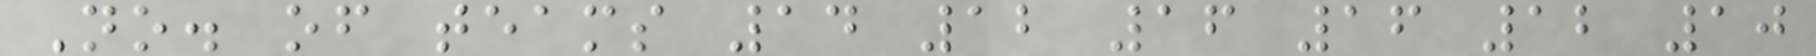No. of teams 14 12 16 16 12 10
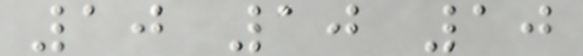10 10 10
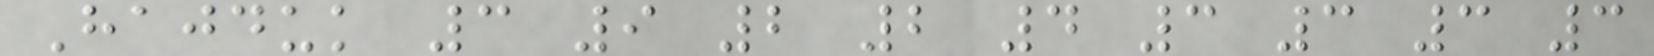Hajduk 3 9 2 2 4 3 3 3 3
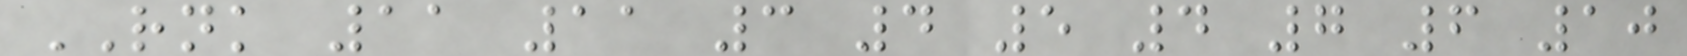RNK 11 11 3 4 5 4 7 6 10
